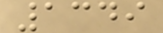1349
